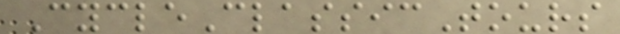CycleClassicTours
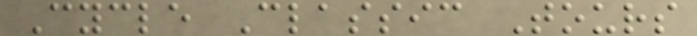Cycle Classic Tours
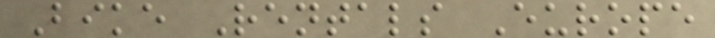Bike Rentals Europe
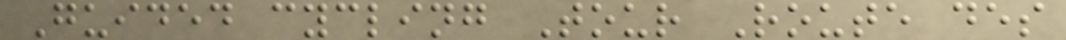Guided cycling Tour Route des
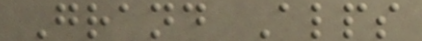Grand Alps
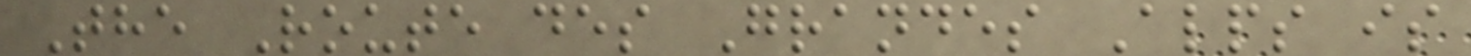The Route des Grandes Alps is
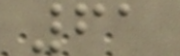61
